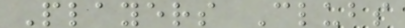Players Clubs
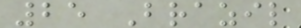25 Brazil
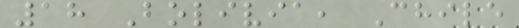18 Bolivia, Chile
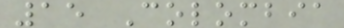15 Colombia
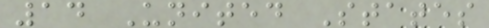14 United States
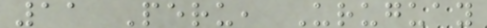11 Peru, Uruguay
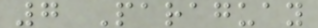7 Paraguay
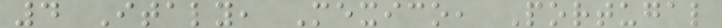4 Italy, Mexico, Portugal
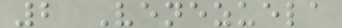2 Venezuela
